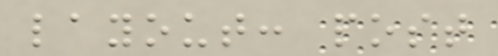layout: post
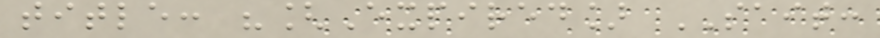title: "[Expired] SAIT:
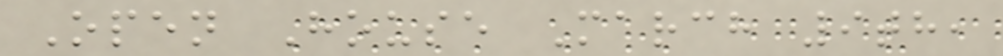Open House March 9th,
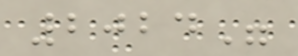2024"
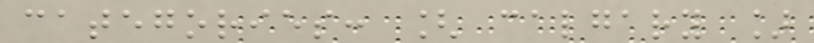categories: [ calgary ]
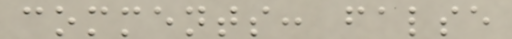comments: false
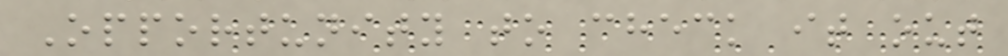Opportunity to check it out
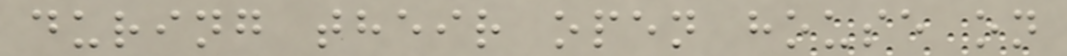during their open house on
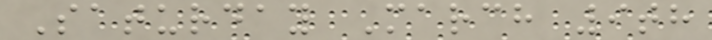Saturday March 9th
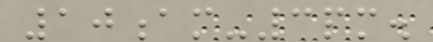10am-3pm.
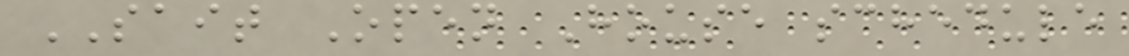SAIT Open House schedule
